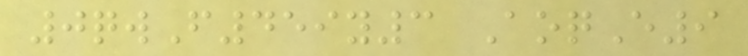0qwF459y3 AoqE9
